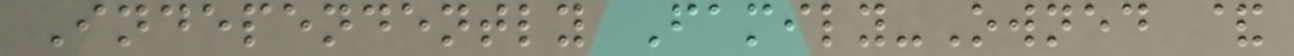Independently Family-Owned &
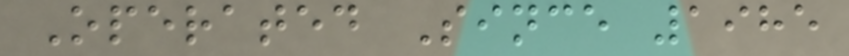Operated Since 1985
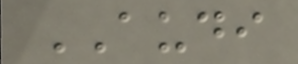AUDI
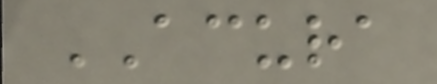ACURA
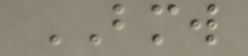BMW
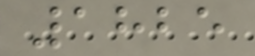1825
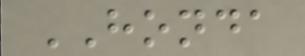HONDA
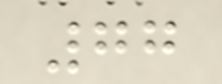77
